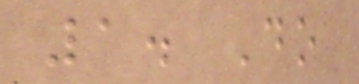1. Do
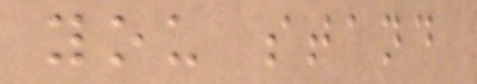you stand
